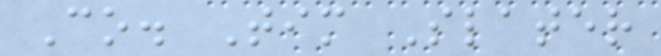Co. Tim Slater
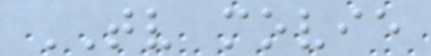TV movie
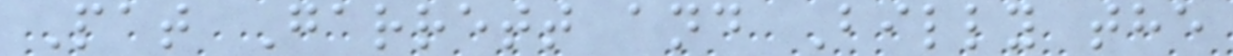Pat Garrett and Billy the
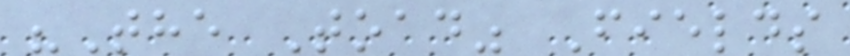"The Toad" Fields
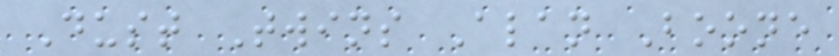Dust Twins Alan Boone
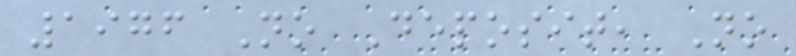1976 No Deposit, No
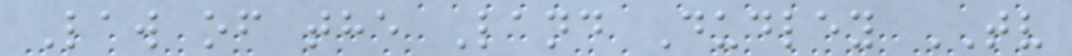Law of the Land Dudley TV
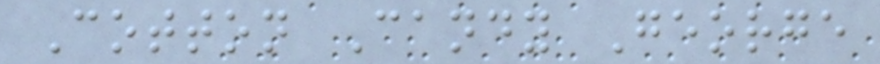Cotton Candy George
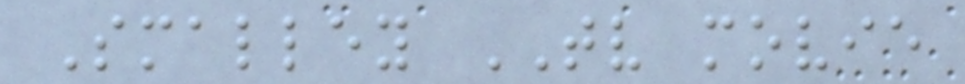Smalley TV movie
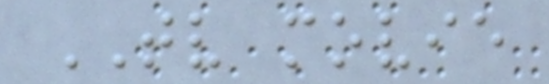TV movie
